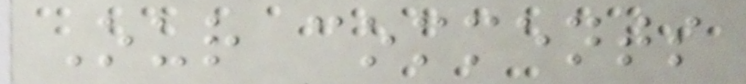Our comments
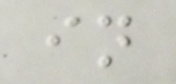in
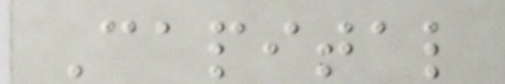Capital
